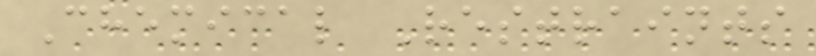Chemical Restraints
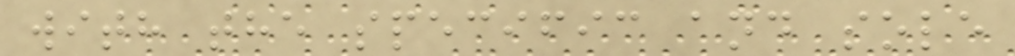with the specific and sole
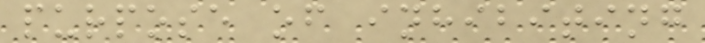purpose of inhibiting
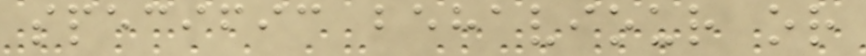specific behaviour or
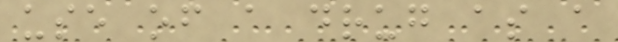use of a drug as a
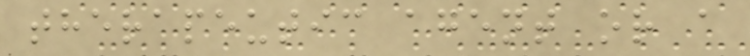therapeutic agent or a
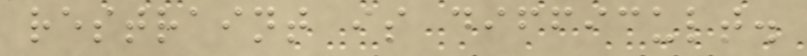restraint is difficult.
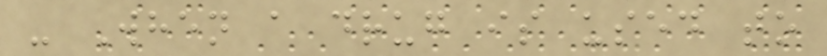- When a drug is used to
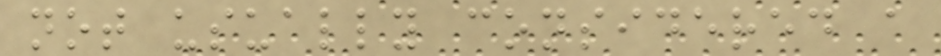not usually considered a
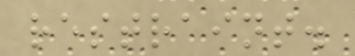restraint.
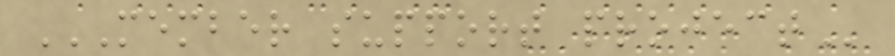MEMBER SUPPORT PROJECT
